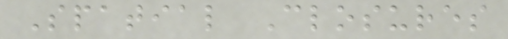Spatial Closures
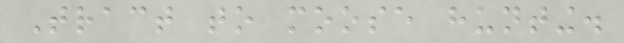Tract to moose hunting.
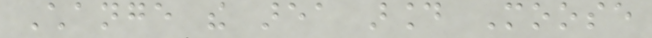Change the area around Moose
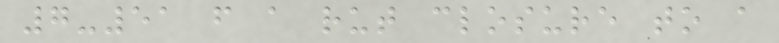7-51 from a rut closure to a
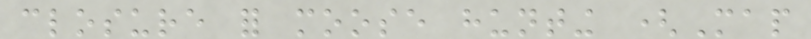closure for moose hunting (Map
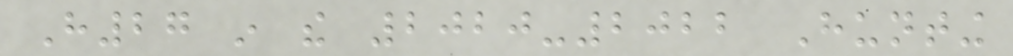H27 in the 2020-2022 Hunting
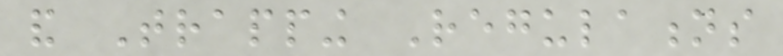and Trapping Regulations
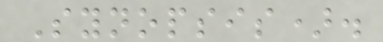Synopsis).
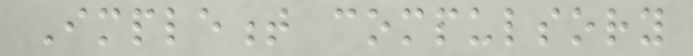Implement compulsory
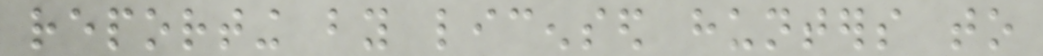reporting by licensed hunters to
